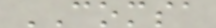COMSA
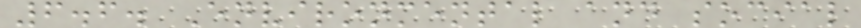6.6. Environmental and social
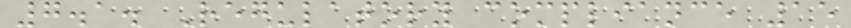7.1. Regulatory compliance 15
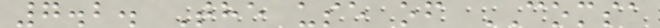7.2. The use of COMSA
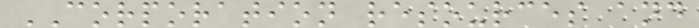CORPORATION resources and
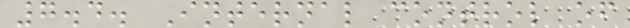7.4. Internal control of
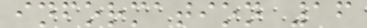information 16
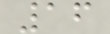16
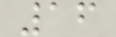16
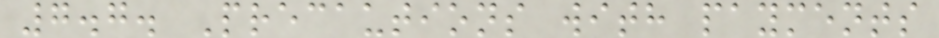7.7. Precautions with payments
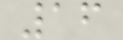16
